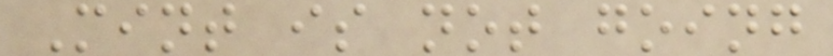Mint is not going
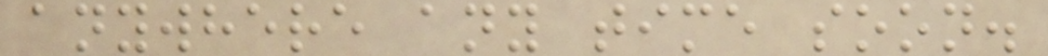anywhere any time soon.
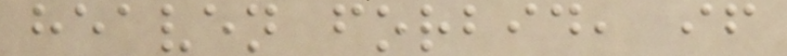heaven forbid, if
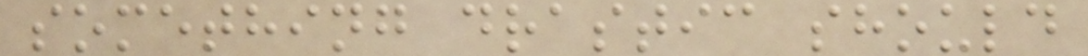something drastic should
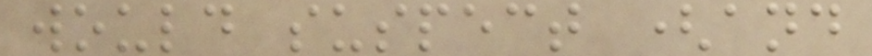would suspect (and
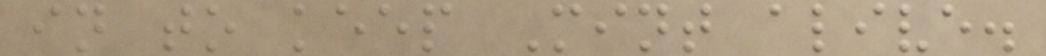in to keep Mint alive.
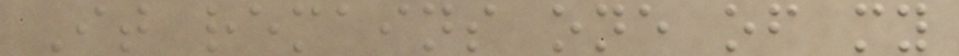It remains one of my
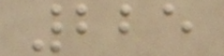225
